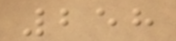258
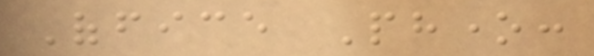Office Phone:
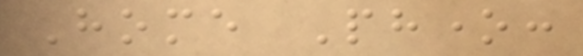Home Phone:
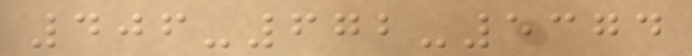406-672-5374
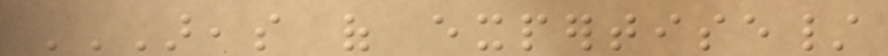AREAS OF EXPERTISE/
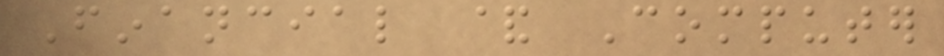Financial & Computer
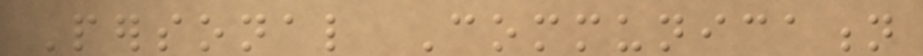Personal Communication
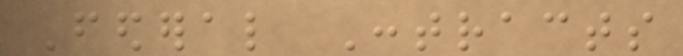Federal Contracts
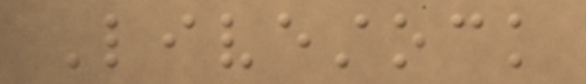Livestock
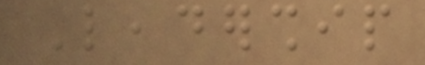Leadership
